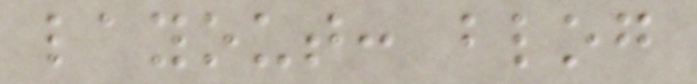layout: blog
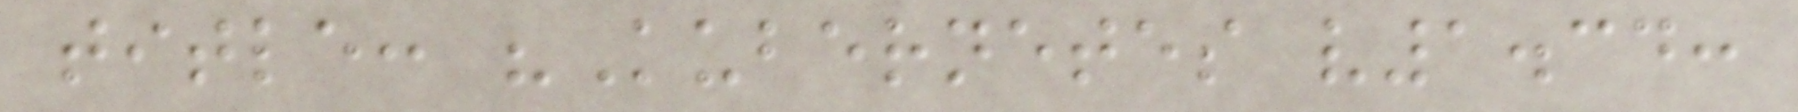title: "Kubernetes v1.34:
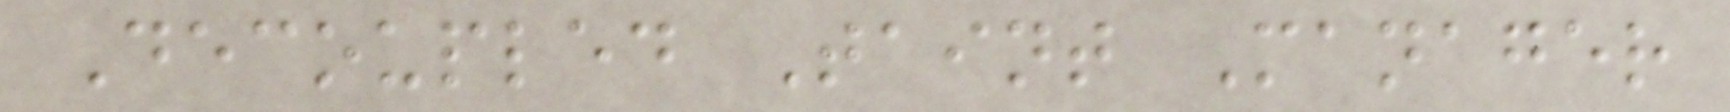Decoupled Taint Manager
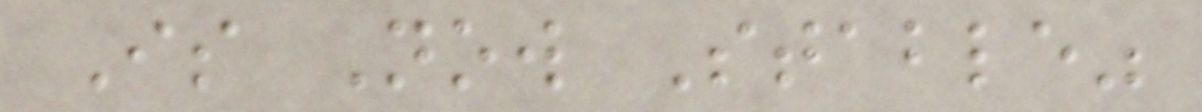Is Now Stable"
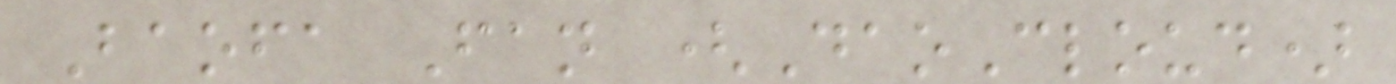Baofa Fan (DaoCloud)
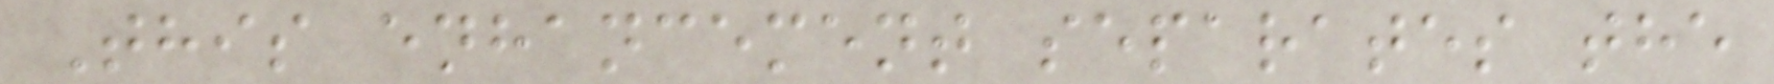This enhancement separates the
